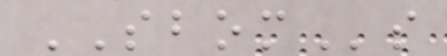SBOMs
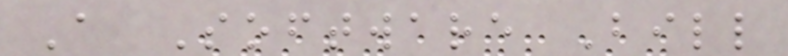A Software Bill
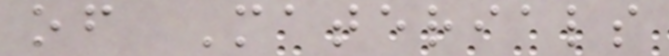of Materials
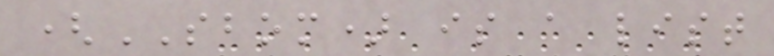(SBOM) is a list
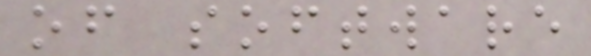of software
